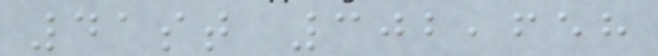41st 302,658
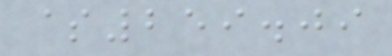$259.09
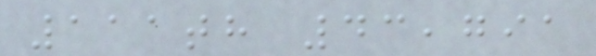111th 43,791
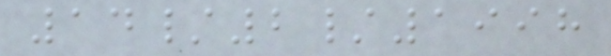14/2/1998
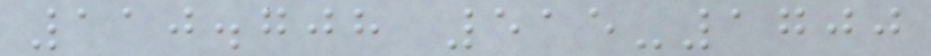110.708 515-1700
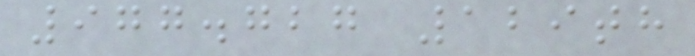977.727 129th
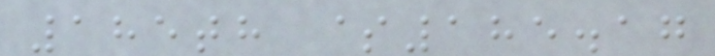185th $185.17
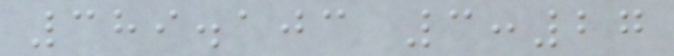389.103 3:27
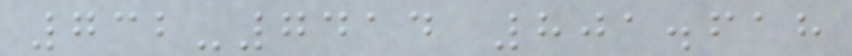732-7414 801.618
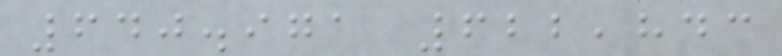640.971 622,843
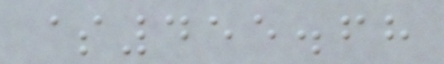$455.68
